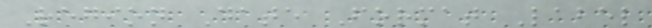Region Date Format Label
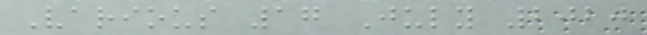Various 17 July 2020
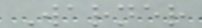Warner
